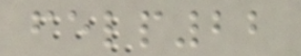felp22
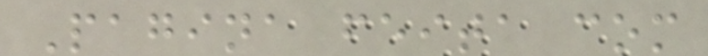Pagina feita com
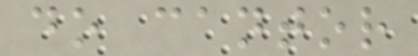do cantor
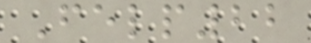Felp22
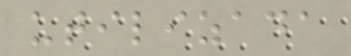utilizada
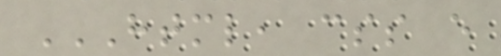HTML, CSS E
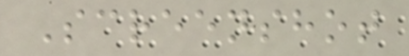Screenshot
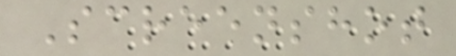Screenshot
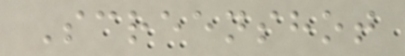Screenshot
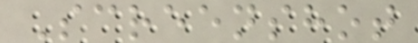Screenshot
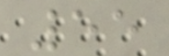55
